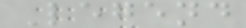Legend
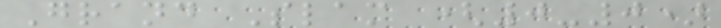Grand Slam (0-0)
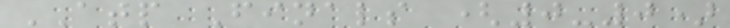ATP Finals (0-0)
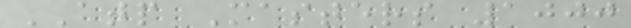ATP Masters 1000
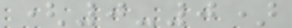(0-0)
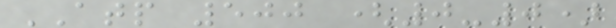ATP 500 (0-0)
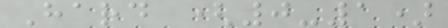Hard (0-1)
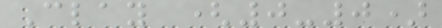Clay (0-0)
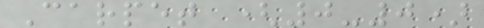Carpet (0-0)
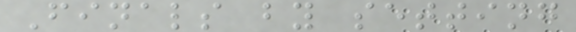Finals by setting
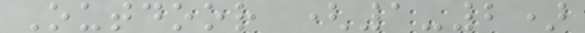Outdoor (1-2)
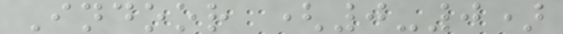Indoor (0-0)
